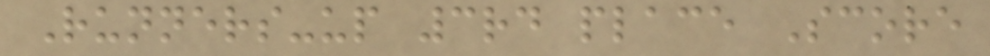Runners-up 3rd place Score
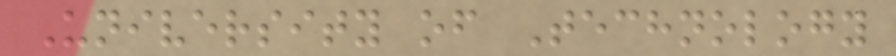University of Technology
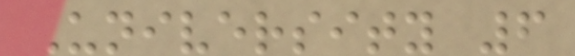University 6
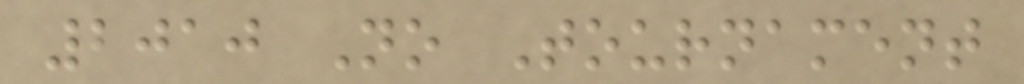2010 No Tournament
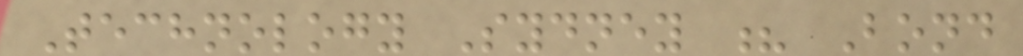Technology Sydney ? Bond
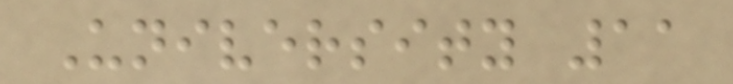University 11
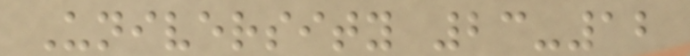University 23-12
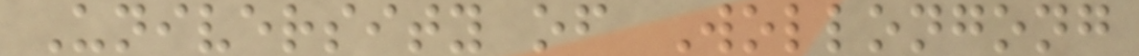University of Wollongong
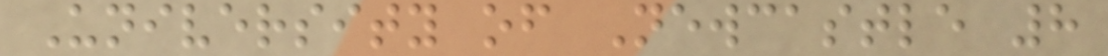University of Newcastle 8
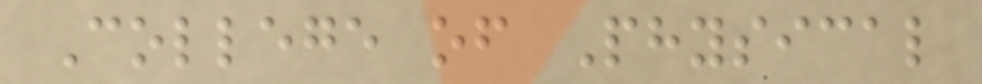College of Physical
